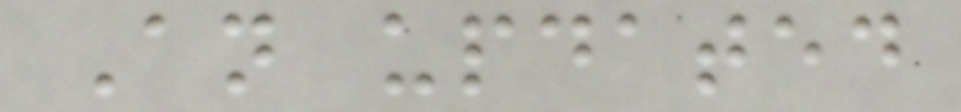An updated
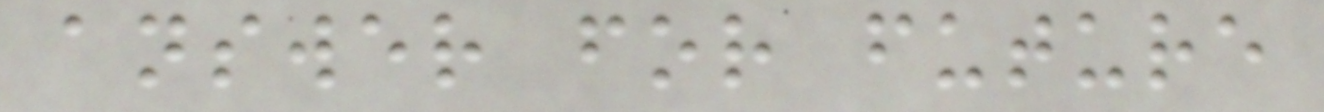answer for future
